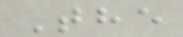The
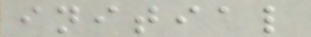initial
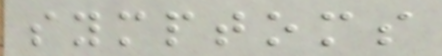symptoms
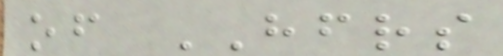of HFRS
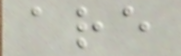are
